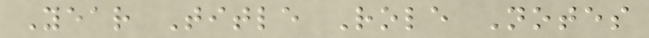Year Title Role Notes
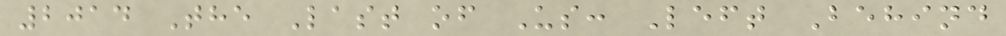2014 The Last of Us: Left Behind
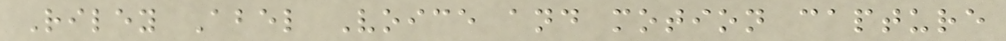Riley Abel Voice and motion capture
